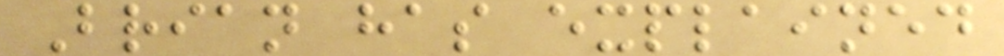Brian has explained
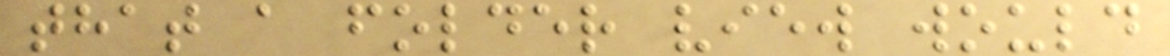that a folder view would
